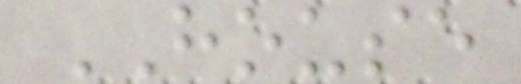HOUSE
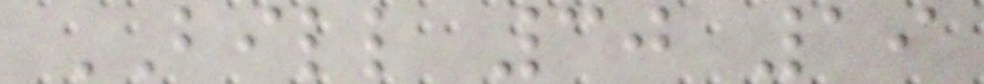BILL 30 19
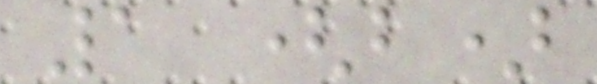1 (b)
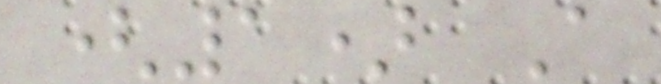(1) A
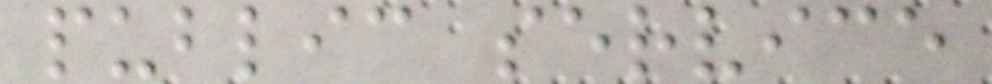public service
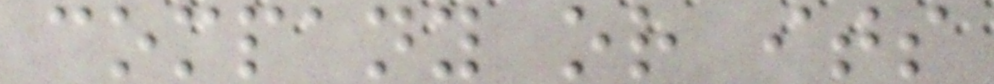company or its
